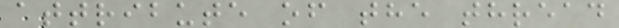attribute of the thread
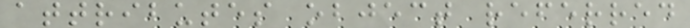attributes object referred
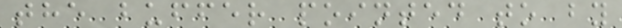the buffer pointed to by
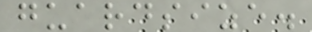guardsize.
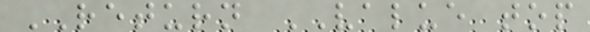RETURN VALUE top
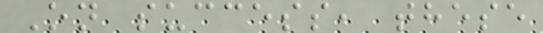On success, these
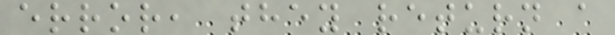error, they return a
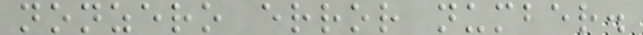nonzero error number.
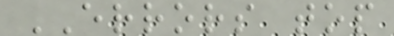ERRORS top
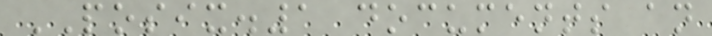POSIX.1 documents an
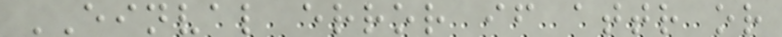EINVAL error if attr or
